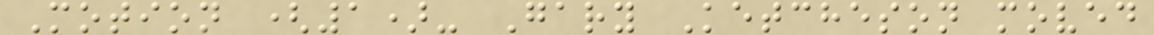Motion (1)- Gary Ketcheson moved
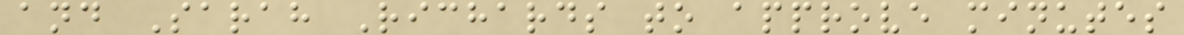and Sarah Richards to approve minutes
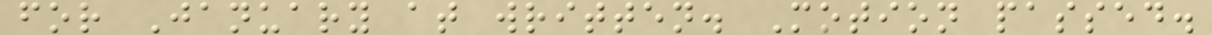for January at written. Motion passed.
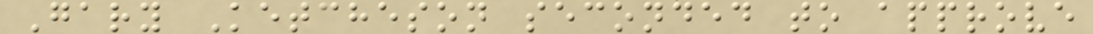Gary Ketcheson seconded to approve
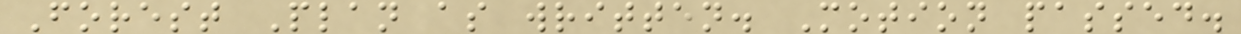Forest Plan as written. Motion passed.
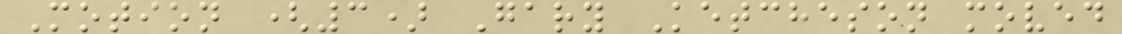Motion (3) Gary Ketcheson moved
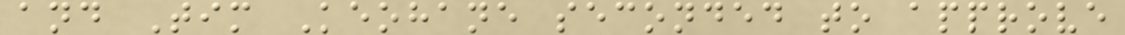and Tim Keohane seconded to approve
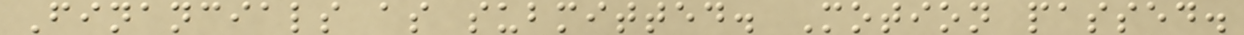Financials as submitted. Motion passed.
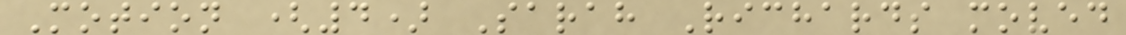Motion (4) Sarah Richards moved
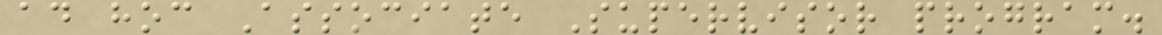ad hoc Associate Supervisor program.
